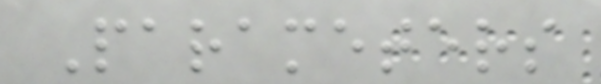Parameters
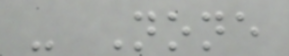- None
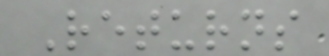Returns
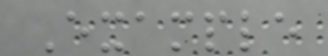Example
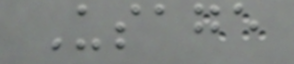Usage
